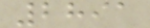2891
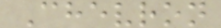Chevron
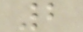2
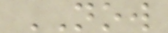NOW
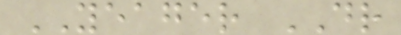YEAGER DR
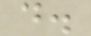d.
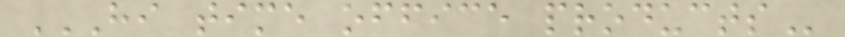HI TIME OFFICE PRODUCTS
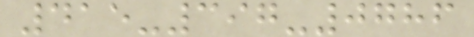415-397-0786
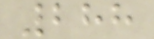288
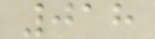018
